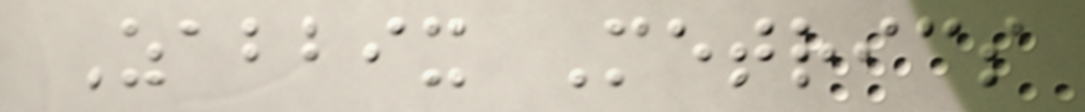Zabbix Metrics
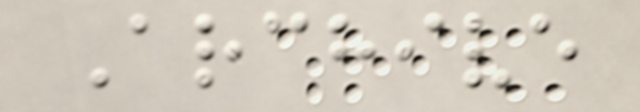Archive
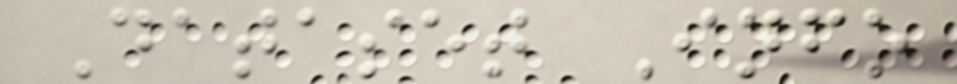Dataset Info
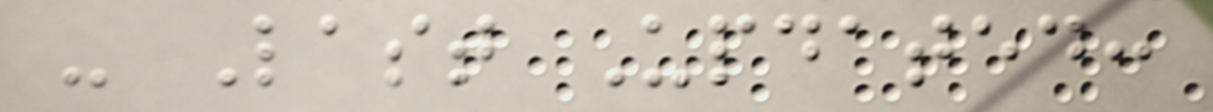- Last Updated:
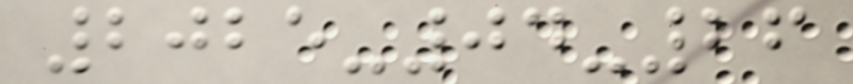2025-04-26
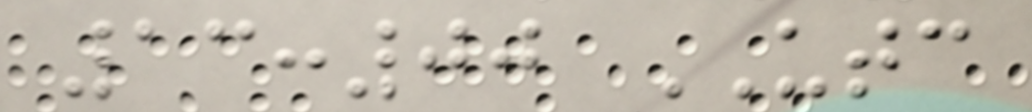13:00 UTC
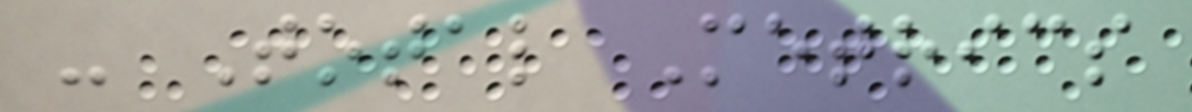- Total Metrics
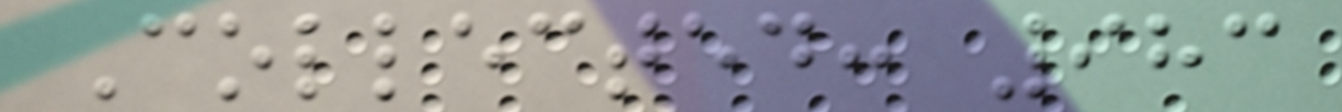Collected: 983
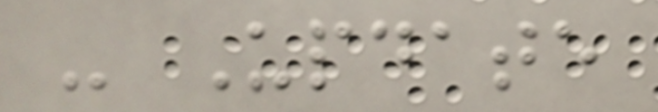- Update
